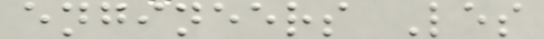engineers Les
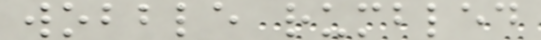wobble rumbled
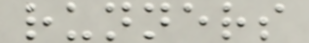runners
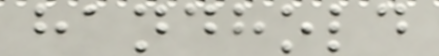handhold
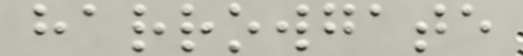harrowgate
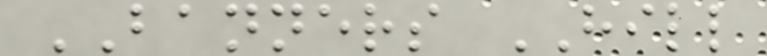BANNERS HILL
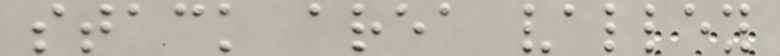stack area valley
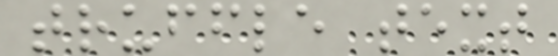truffle text
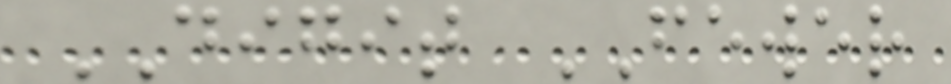DIGIT FEWER
